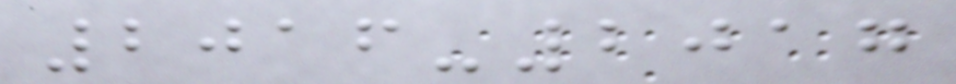2016-2017
